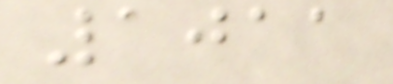1011
